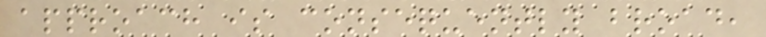approach is consequently broad,
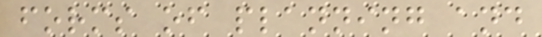forms of planning and
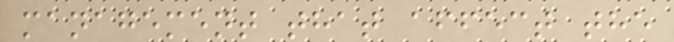management that affect the
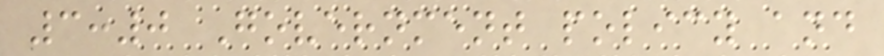3:0 Government policy and
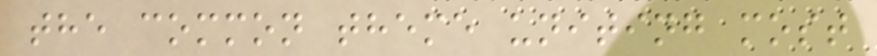the common theme uniting most
